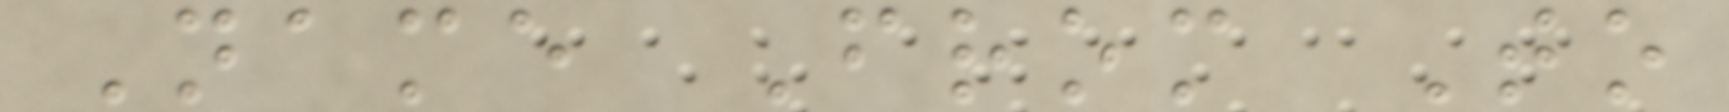Name From To
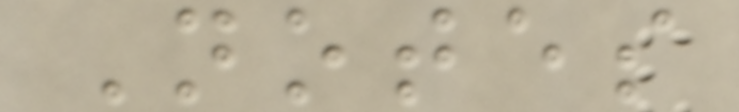Notes
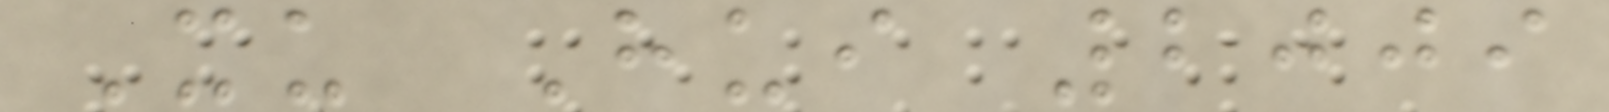Xu Hui 2009
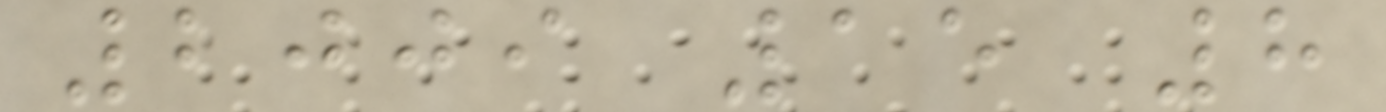2009 15 8
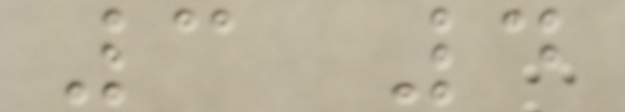3 4
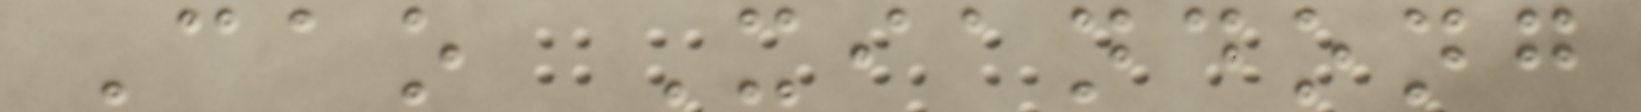Cao Xiandong
